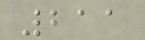211
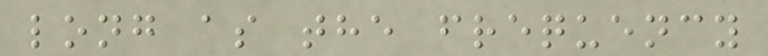long as the frequency
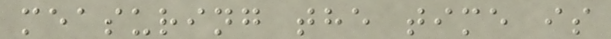measuring the time is
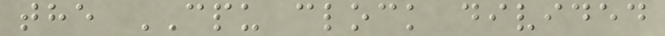the CPU clock divided
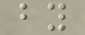by
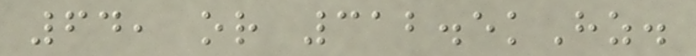64, or 312.5kHz.
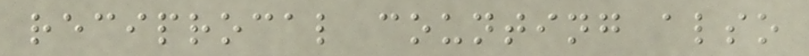reciprocal counting also
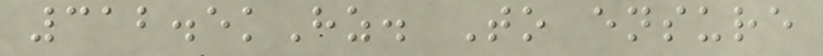312.5kHz. To ensure
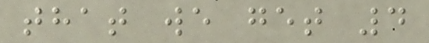that we get 4
